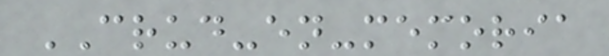CRUD-en-memoria
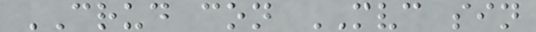CRUD con MVC sin
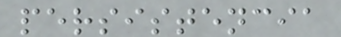persistencia
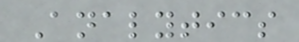Analytics
